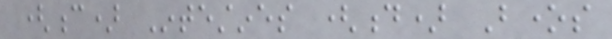(c) Intestines (d) Bones
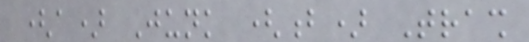(a) Junk (b) Trash
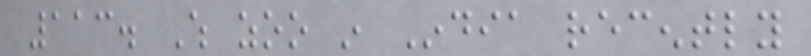113. Which zoo in India recently
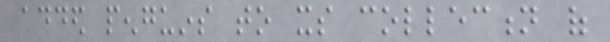added penguins to its collection of
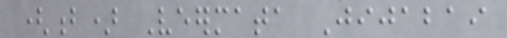(b) Veermata Jijabai
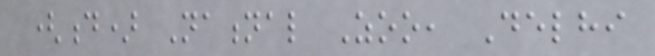(d) National Zoo, Delhi
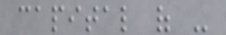capital of -
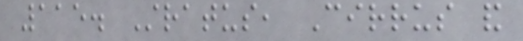115. Stratus, Cirrus and
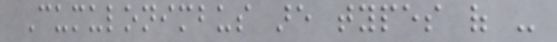Cumulonimbus are types of -
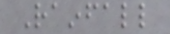Rainfall
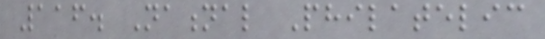116. National Philatelic
